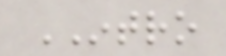INTRO
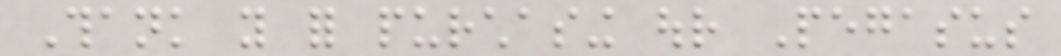Thank you for purchasing our Pegasus
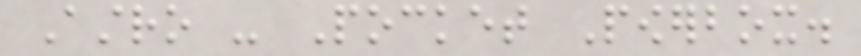Astro - Pocket Powerbox.
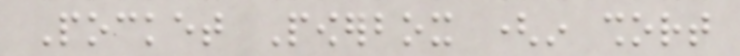Pocket Powerbox (in short
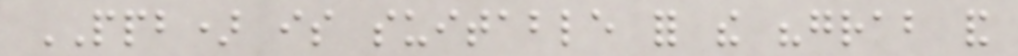PPB) is suitable for the "grab and
